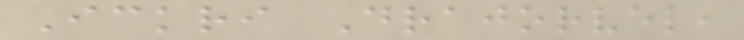Ickri Drajorvel,
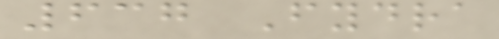637 Fydra
